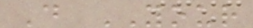D YOUR
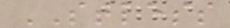STLESS
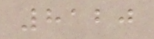8120
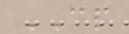CP
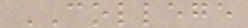COLLEGE
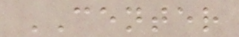CENTER
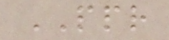PPR
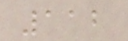112
